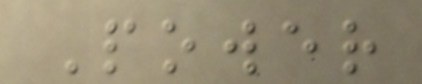Power
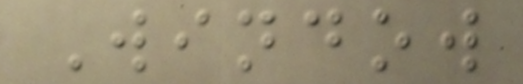Window
